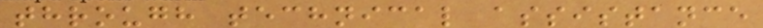through technical assistance
